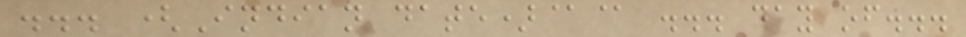... (Indian date)@@ ... day of...
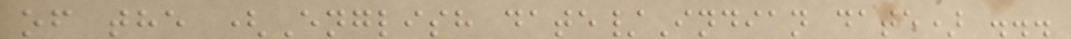of the (English date/Indian date) ...
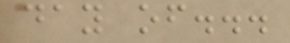day of...
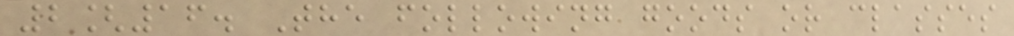2[16. The following goods or classes
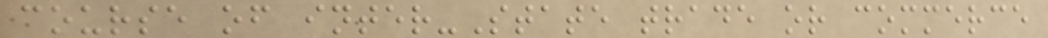course of inter-State trade or commerce
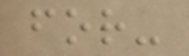for-
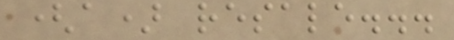(a) resale...
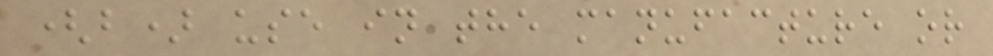(b) use in the manufacture or
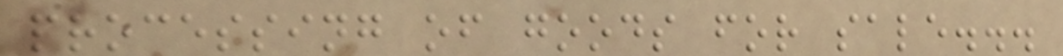processing of goods for sale...
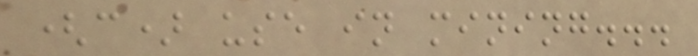(c) use in mining...
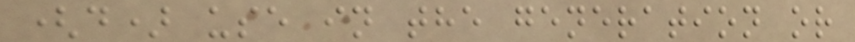(d) use in the generation or
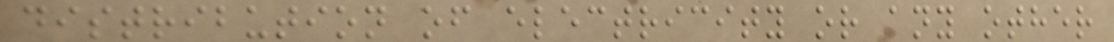distribution of electricity or any other
